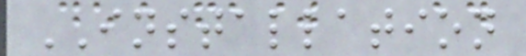INSTALLATION
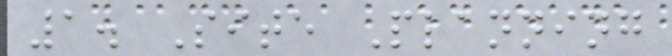1. Site Planning
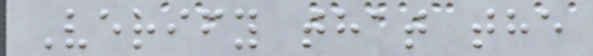Verify that the
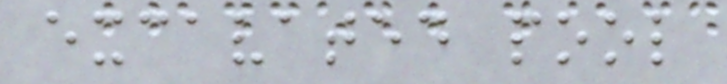excavated pool
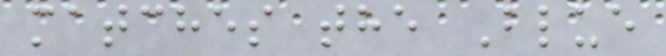matches the Blue
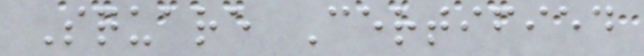Square Certified
